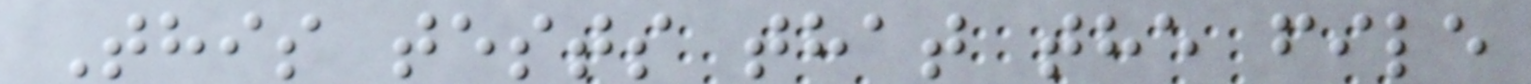This tests that the file
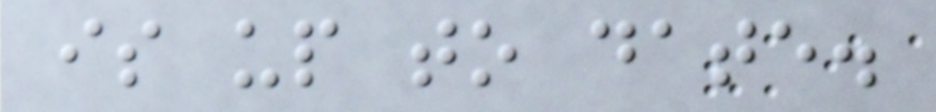is up to date.
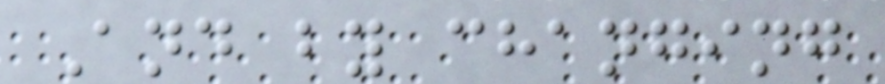And by changing
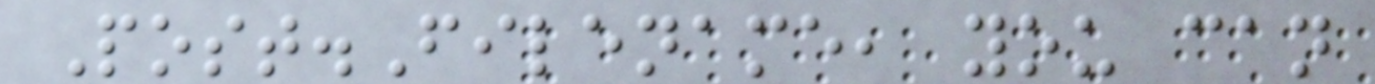Post.Filename, you can
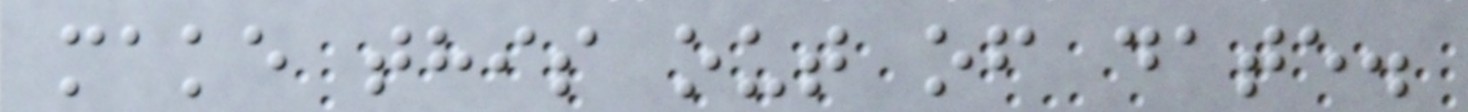make this out of date.
